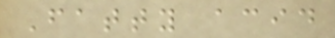Fatty acid
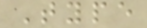Type
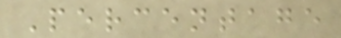Percentage
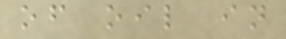of oil in
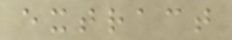extract
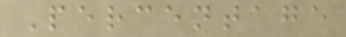Percentage
